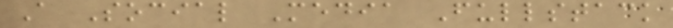A Social Media Fullstack
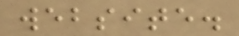website.
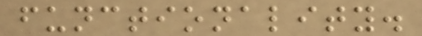functionality.
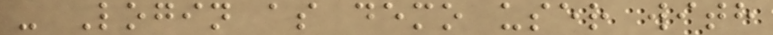- Login as demo user with
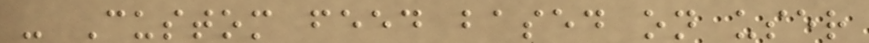- Custom feed based on user
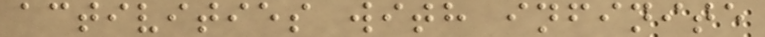activities with infinite
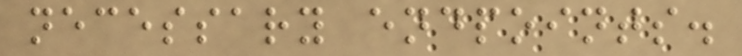necessary endpoints.
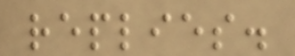replies.
